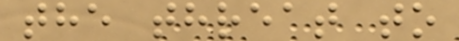the threat to
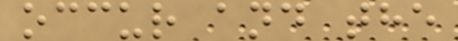occur and the
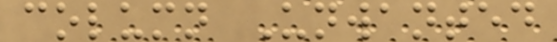column Unwanted
